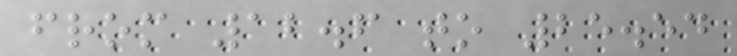from 12.6 to 25.54
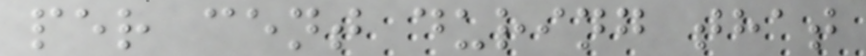per cent during that
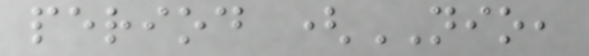period (NIO,
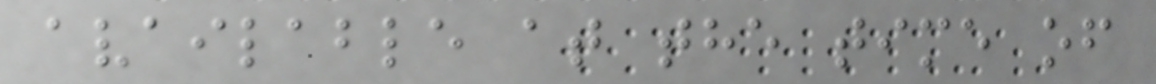available at the time of
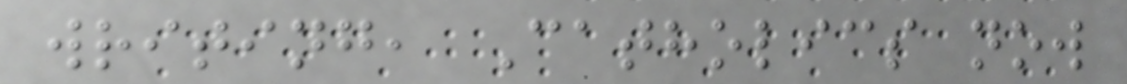writing, Catholics now
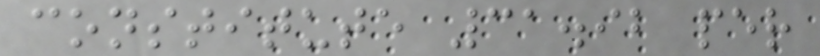constitute 31.92 per
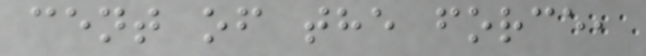cent of the force,
